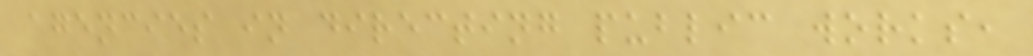agencies in directing public works,
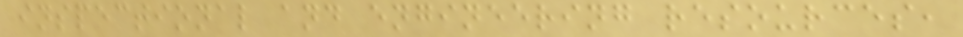inspectional and engineering resources,
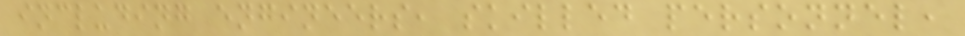including engineers, skilled personnel,
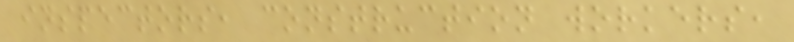inspectors, construction workers,
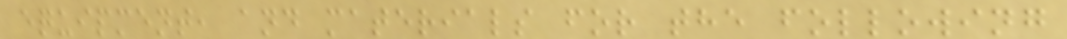equipment, and materials for the following
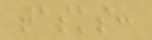tasks:
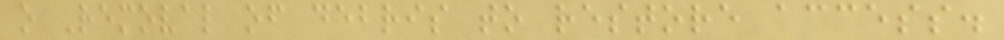o Removal of debris to restore access.
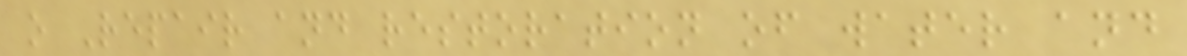o Repair and restoration of water and
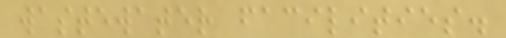wastewater facilities.
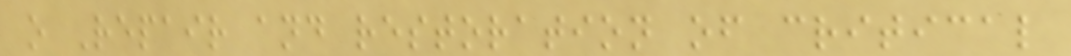o Repair and restoration of critical
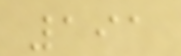191
